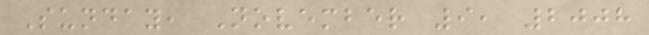Sunday, November 9, 2008
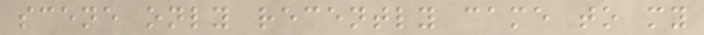scene only recently came to my
